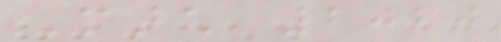March 2020
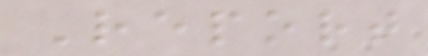Report
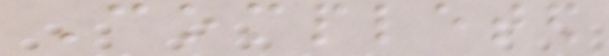Completed
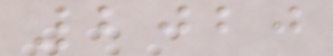2020
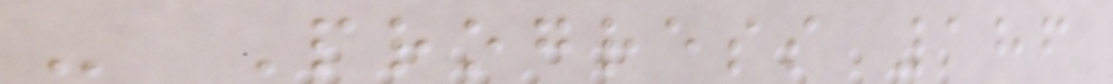- Progress 186
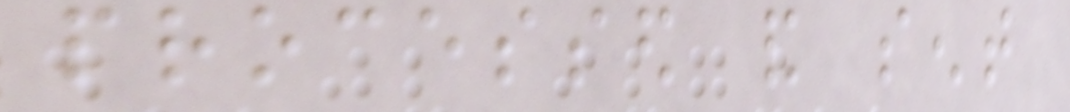processed and sent
